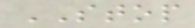STOP
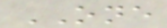ONE
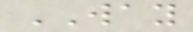WAY
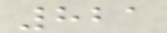821
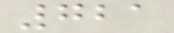721
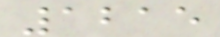1215
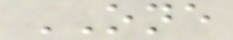ONE
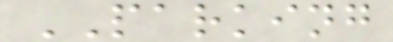PARKING
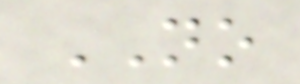NO
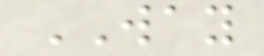WAY
